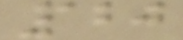120
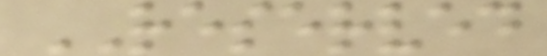RESERVED
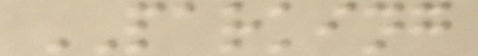PARKING
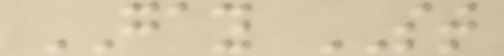GAY ST
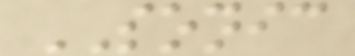SONIC
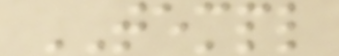TEMPL
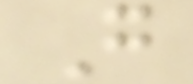G
